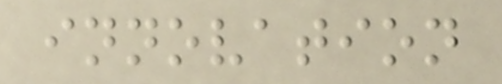innovation
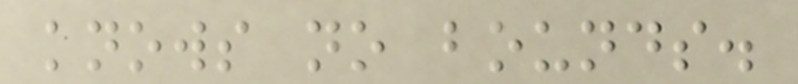knows no bounds.
